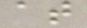at
